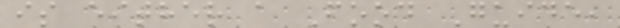is either a Food Guide,
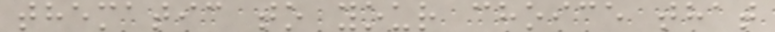thematic to your choice that
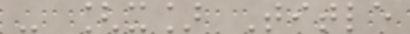- [x] Title
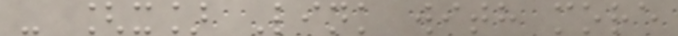- [x] Link with more
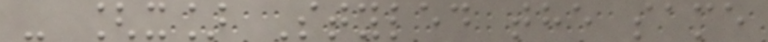- [x] Styled the same
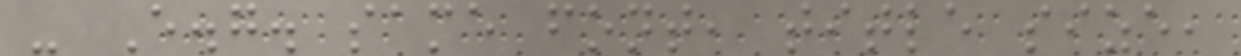- E.g. same font, title size,
